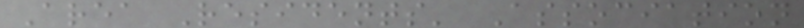Area Residents' Association
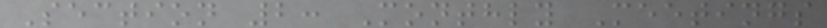Section 2: Monthly Meetings
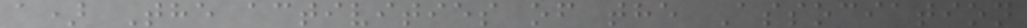a) The activities of the Association
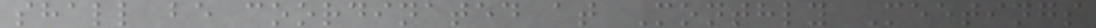shall be coordinated at Monthly Meetings
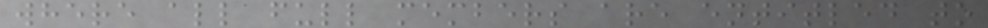where all full members are entitled to
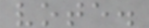vote.
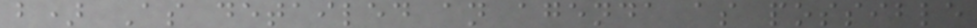b) As detailed an agenda as possible
